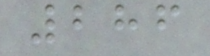286
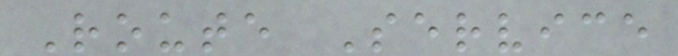Route Service
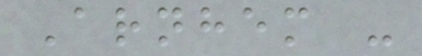Arnhem -
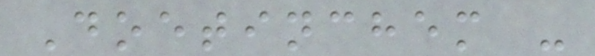Doetinchem -
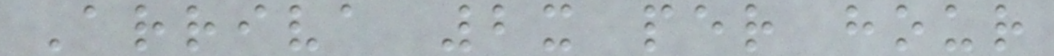Arriva 2x per hour
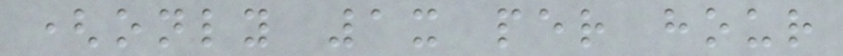(only 1x per hour
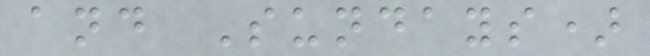and Sundays)
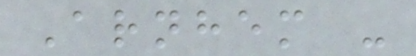Arnhem -
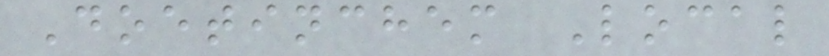Doetinchem Local
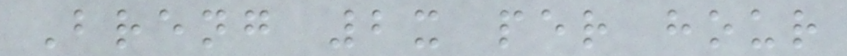Breng 2x per hour
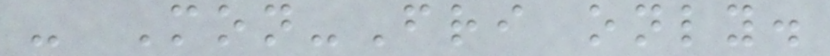- Mon-Fri only.
